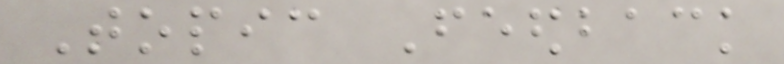Topic Feedback
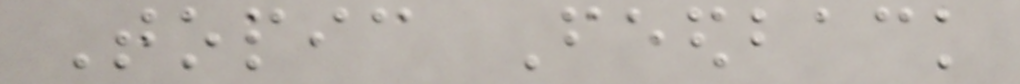Topic Feedback
